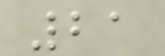21
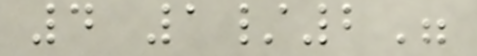4 1/2"
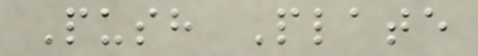Push Plate
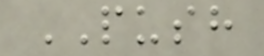PUSH
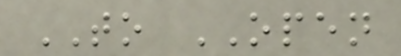TO OPEN
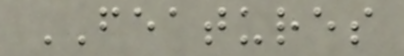FEATURES
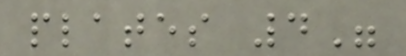plates 4"
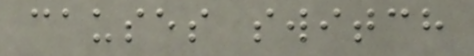causes switch
